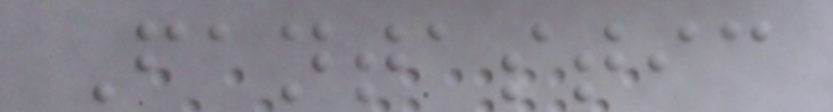Fantastic
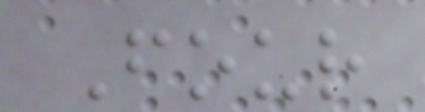Four
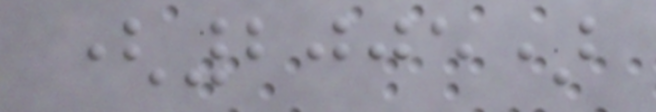(2005)
